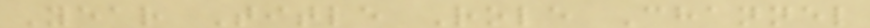Year Title Role Channel
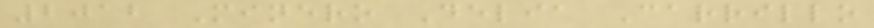2012 Minero Delia Carrillo
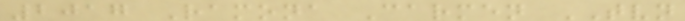2017 Ramona Carmen TVN
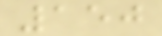150
